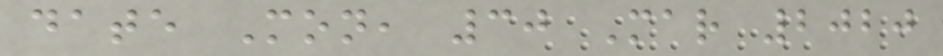date Mon, 30 Mar 2020
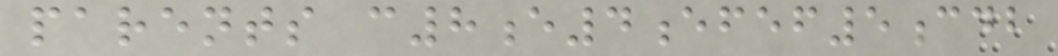parents c8e4efef5cdb
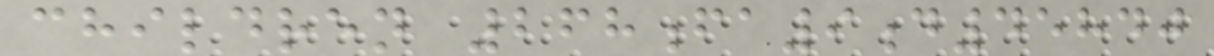children 268fa9d45840
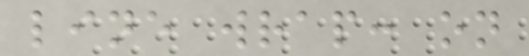line wrap: on
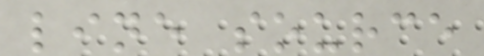line source
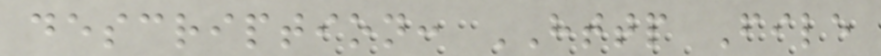description: HTTP File
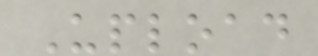Upload
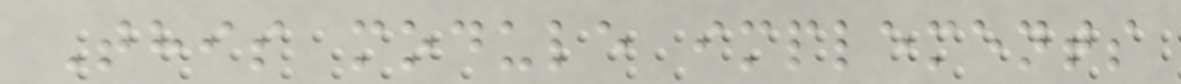This module implements
